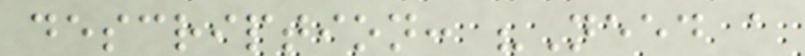description: "Need a
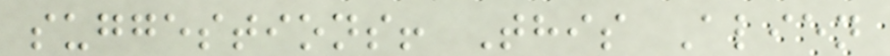suggestions! This Alien
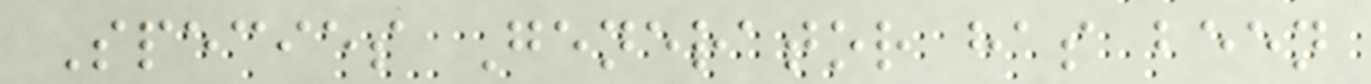Species Generator has been
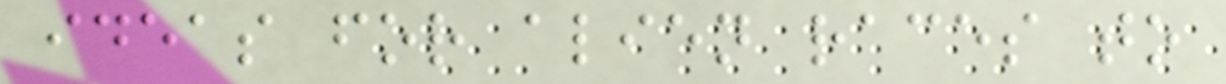ideas for alien races to
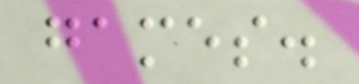games.
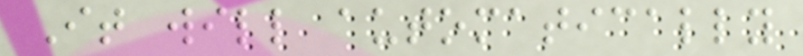It will automatically
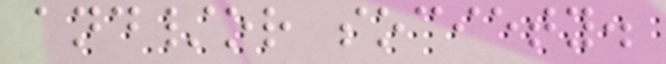and/or society.
